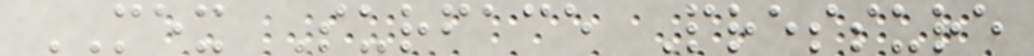MEX Surface Pressure
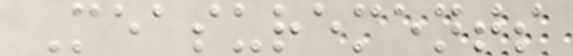Measurements
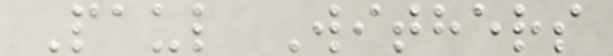Paul Withers
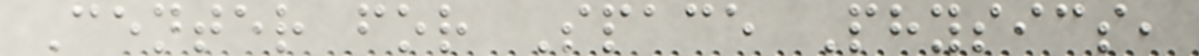Center for Space Physics,
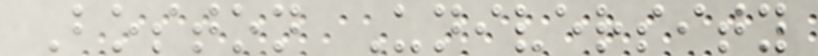Boston University
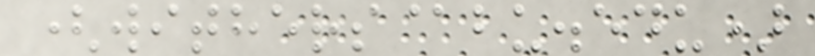(withers@bu.edu)
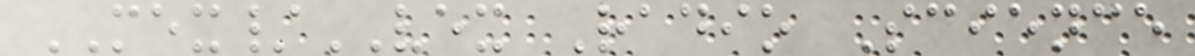MEX/VEX Radio Science
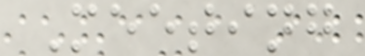Meeting
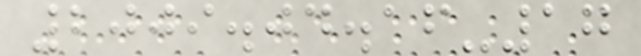2009.04.16-17
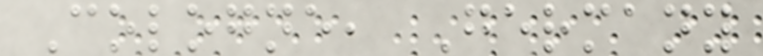Cologne, Germany
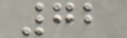72
